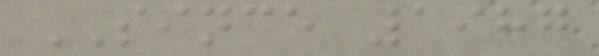SINCE 1987
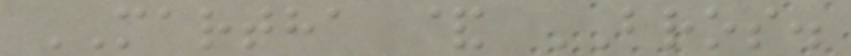MARTHA & BROS.
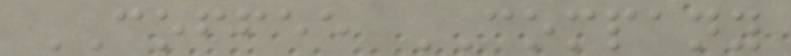COFFEE COMPANY
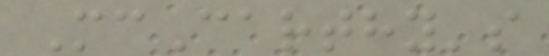McCarthy's
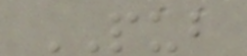PUB
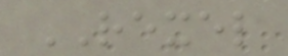REXEL
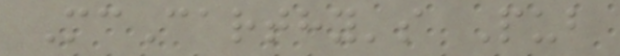McCarthy's Pub
